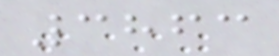3863
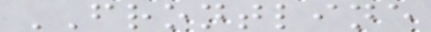FRONTLINE
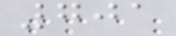701
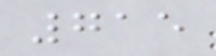715
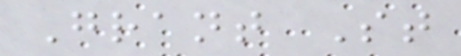Grant St
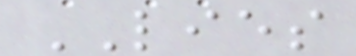LIES
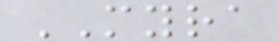MYRA
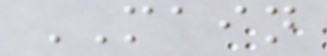MAIN
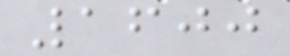1600
